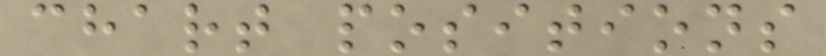chart positions
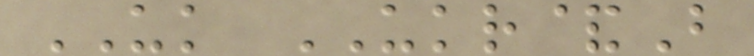UK UKR&B
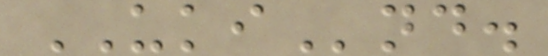UKInd.
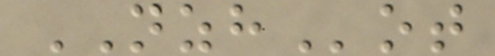NZHot
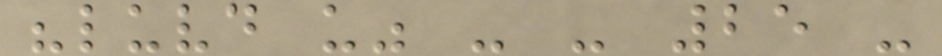"luvd u" - - 25 -
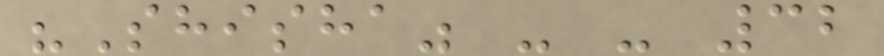"Shisha" - - 32
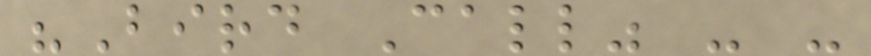"Bird Call" - -
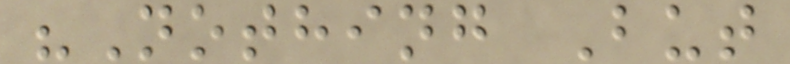"Nothing But
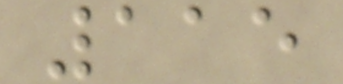115
